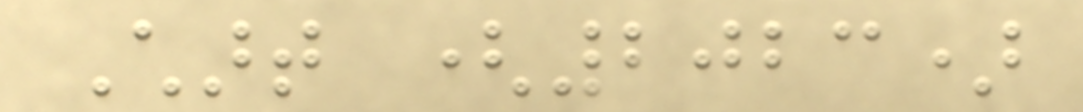Chart (2023)
